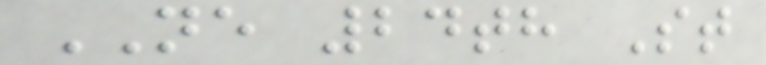NE 24th St
